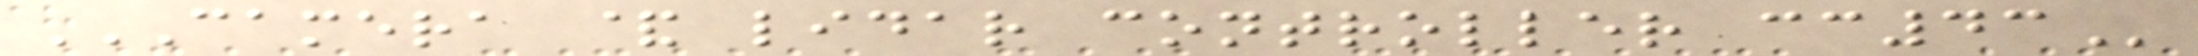CAMERA & LIDAR CONTROLLER CC43
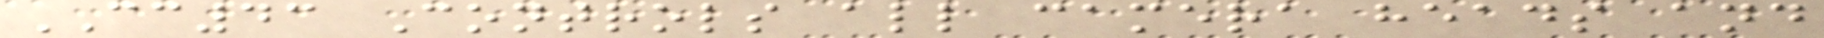CC43 Controls all camera heads and
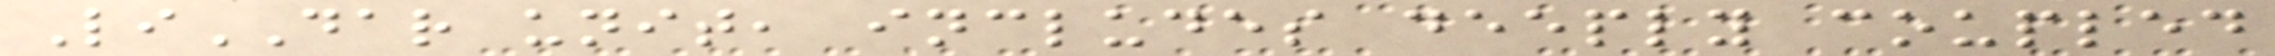LiDAR unit, includes deeply coupled
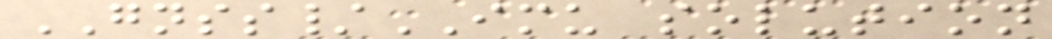GNSS/IMU solution
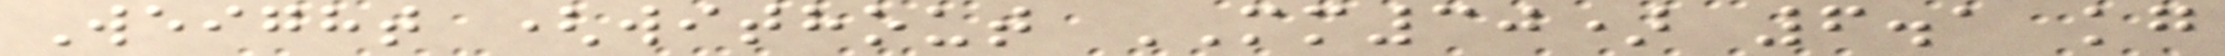Weight (without MM30) 6.1 kg
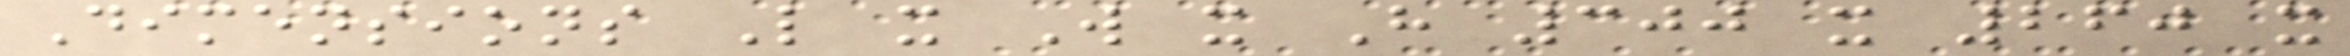Dimensions L x W x H 300 x 260 x
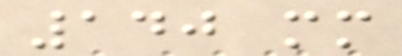140 mm
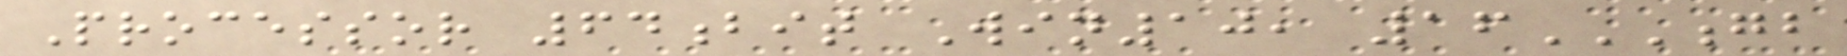Processor 64bit Win10, 16GB
